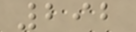292
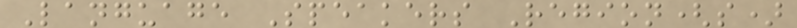Language Speakers Region(s)
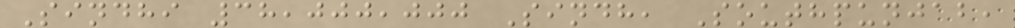Sindhi 38,000,000 Sindh, Southpunjab,
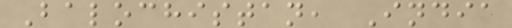Balochistan, India
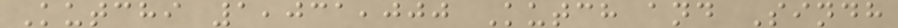Kutchi 1,031,000 Kutch and Sindh
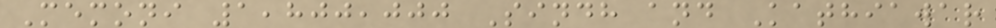Memoni 1,800,000 Sindh and Kathiawar
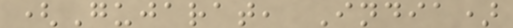(Gujarat, India)
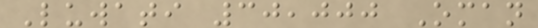Luwati 30,000 Oman
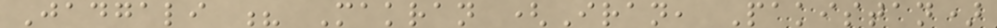Jadgali ? Makran (Iran, Pakistan)
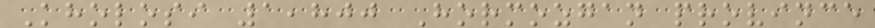Kholosi 1,800 Hormozgan province
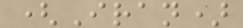(Iran)
